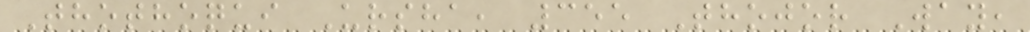Thothoqui Ursha, 355 Thojor Way,
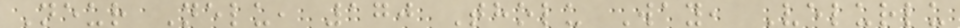Neur Nelu, 170 Tholu Way, Velurlu
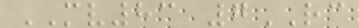MV83 7RC
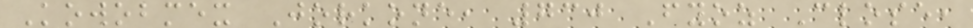Kowobmex Jorkone, 730 Fyoz Close,
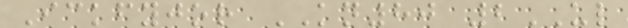Ickfyjor KN80 2UL
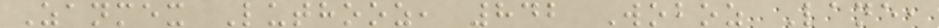Zanmex Luthooz, 842 Woboz Lane,
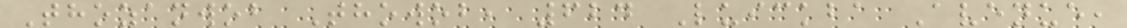Thozanwob Thowob, 624 Luickba Avenue,
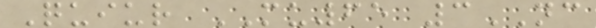Quiur MU65 3NC
